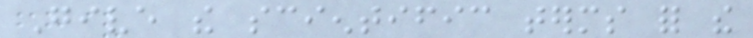Give the scientific terms for the
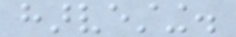harvesting.
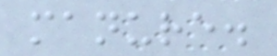manure.
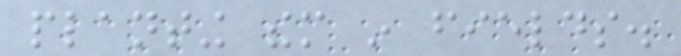planting them in fields.
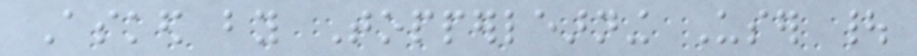Asked by Topperlearning User |
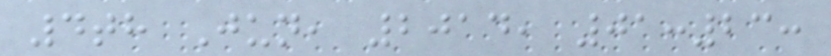4th Jun, 2014, 01:23:
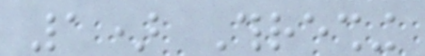1) Threshing
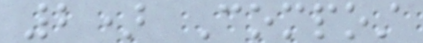2) Compost
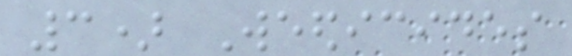3) Weedicides
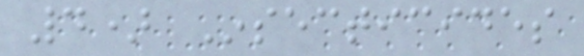4) Insecticides
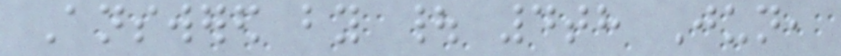Answered by | 4th Jun,
